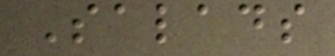Salads
